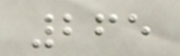265
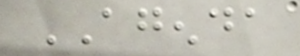AGENDA
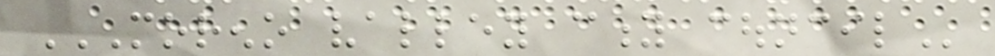MORENO VALLEY CITY COUNCIL
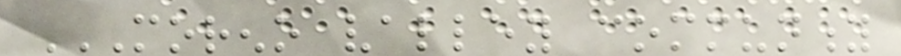MORENO VALLEY COMMUNITY
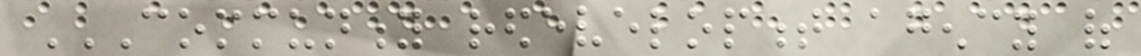COMMUNITY REDEVELOPMENT AGENCY OF
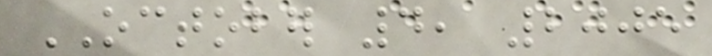OCTOBER 4, 2005
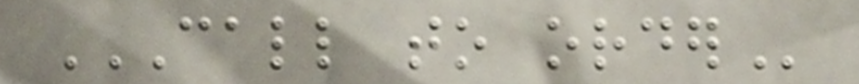CALL TO ORDER
